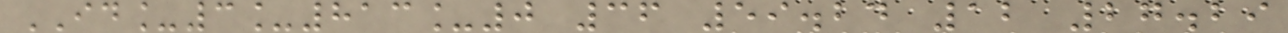ID_3_813_0 36 59.24 12 27.29
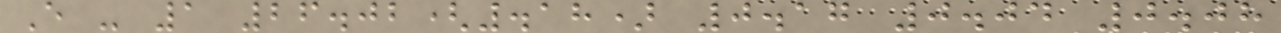E - 1 26.02(.18) 0.17 0.04 0.08
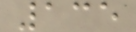135
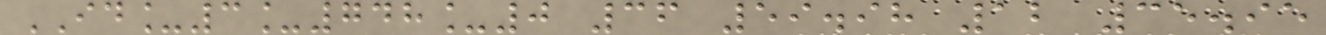ID_3_748_0 36 59.98 12 35.95
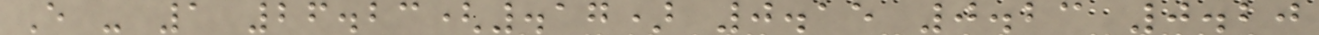E - 1 26.23(.17) 0.15 0.23 0.20
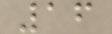16
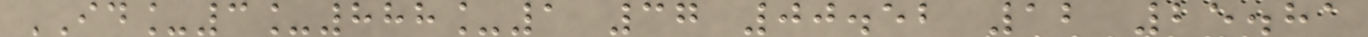ID_3_888_1 37 00.52 12 25.81
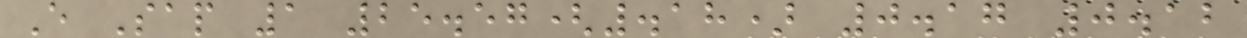E Sap 1 25.57(.18) 0.17 0.12
